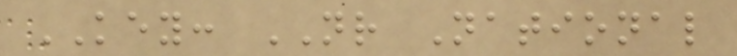KEY: NR National
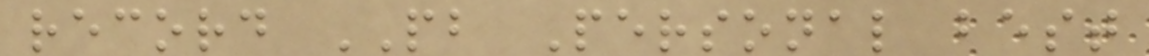record PB Personal best
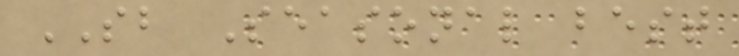SB Seasonal best
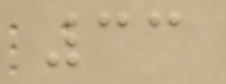33
